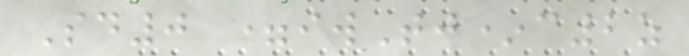Sd0 =iwTj*c2z
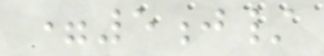=5j/
